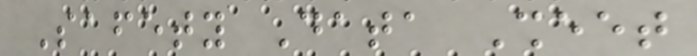Safety Data Sheet
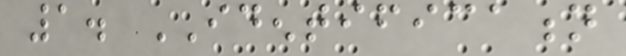1. IDENTIFICATION
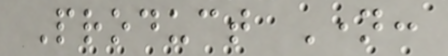Product Name:
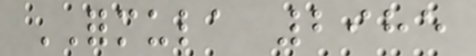FORMULA 2985
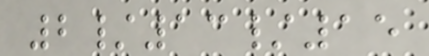2/13/15
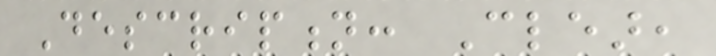Description: Clear,
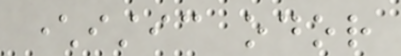characteristic odor
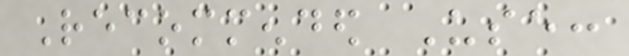Recommended Use:
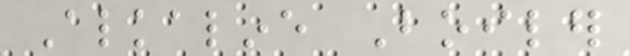Alkaline Boiler
